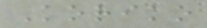Koriko
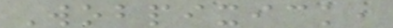Wobpixick,
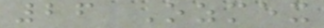26 Ozmex
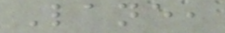Lane,
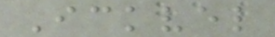Ickvel
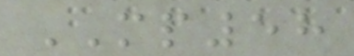MP58
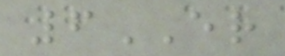6ER
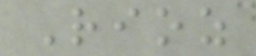Rioz
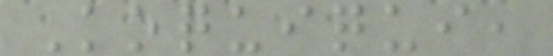Koquiqui,
